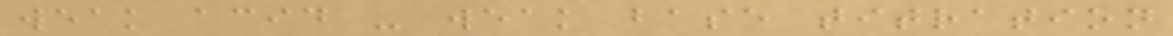weak acid - weak base titration
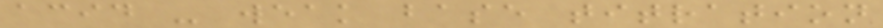acid - weak base titration
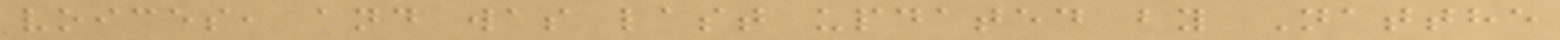voices, and was last updated by Natthe
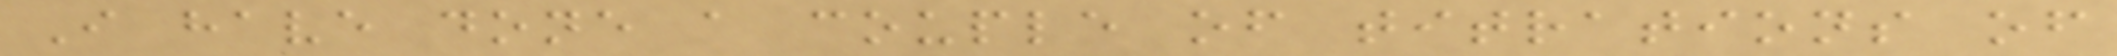I have done a couple of titrations of
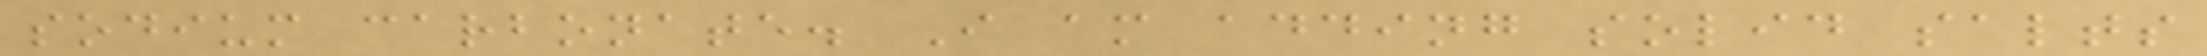sodium carbonate. I am adding solid salts
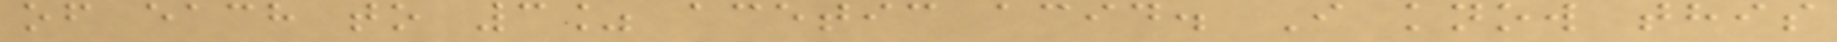of each to 3% acetic acid. I know this
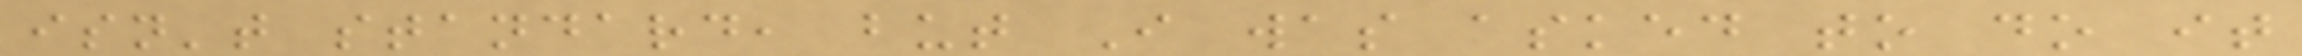isn't standard, but I was asked to do it
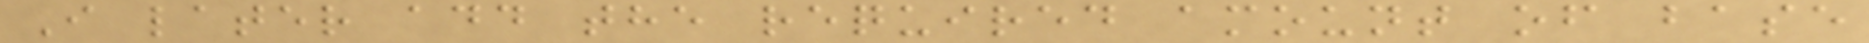I later add the required amount of base
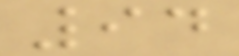94
